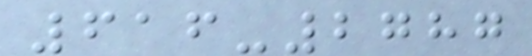616-2787
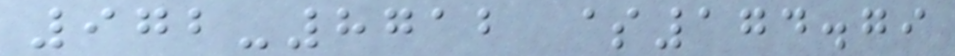972-8712 $174.79
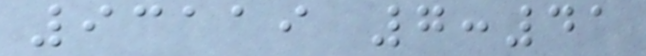93119 7:41
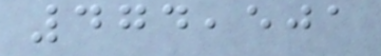474,501
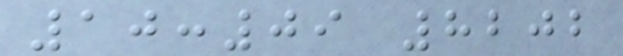10:09 8202
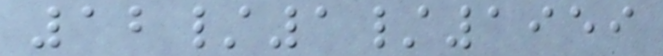12/1/1959
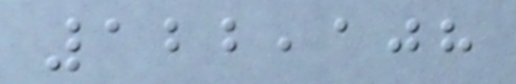122,108
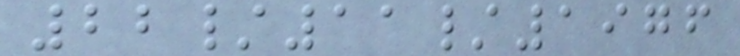22/11/1976
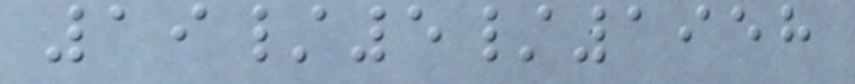19/5/1958
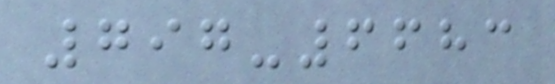797-6683
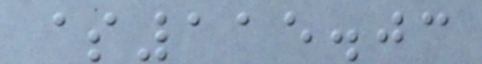$115.03
